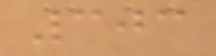303
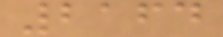2164
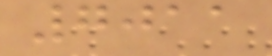7011
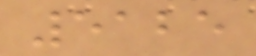5125
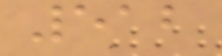512
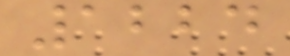1224
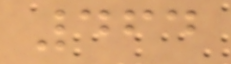464
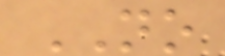NO
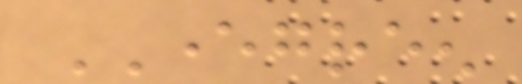EVERGREEN
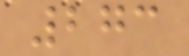273
